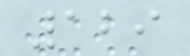129
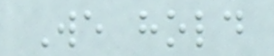We hold
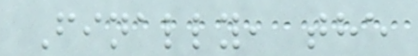Finally, the
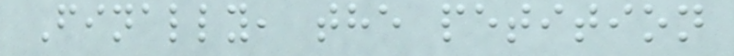Finally, the petition
